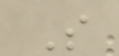S
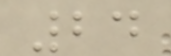24
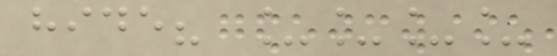hide? ____
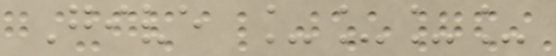Give ____
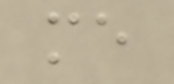me
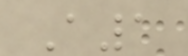A1
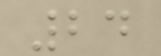24
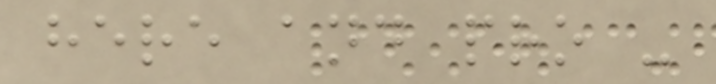here and pro -
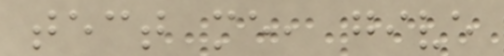tect me, give
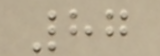87
